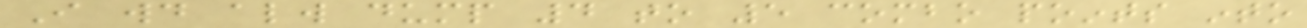I would always dump 4 to 5 combo points into
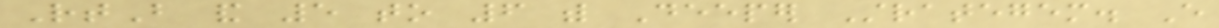RtB and 5 to 6 with Deeper Strategem. Every
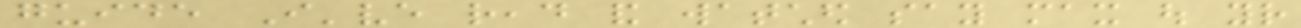guide I've read and watched say max out your
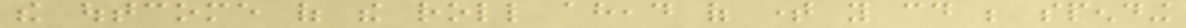the outcome of the roll ahead of time you could be spending
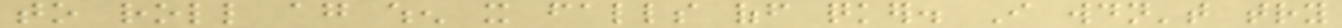to roll again when it falls off quicker. I wouldn't try
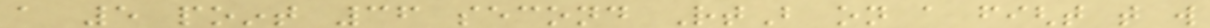a 5 point 36 second RtB on a fight that will
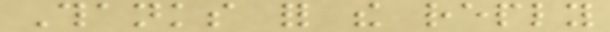Thanks for the reply
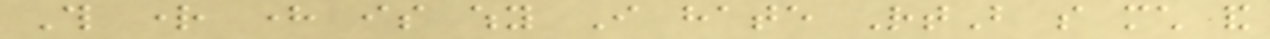This right here is why I hate RtB so much and
